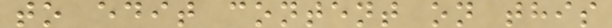to edit content on this
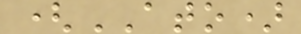(ATO)
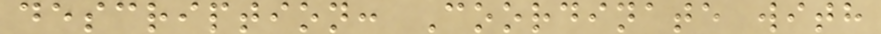description: Coordinate with
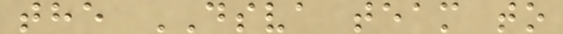the DSVA team to
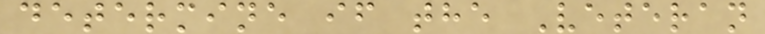determine if the Veteran
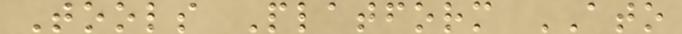Tools Platform ATO
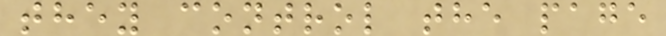they control the page
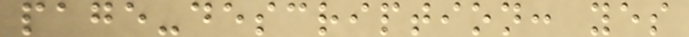page-description: yes
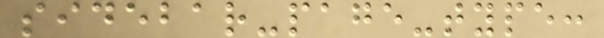sidebar-page-type:
